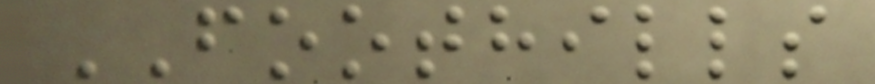FOOTHILLS
